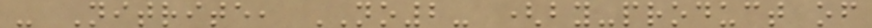- Nitrite, NO2- (by-product of
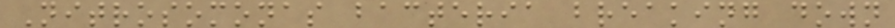Nitrosomonas bacteria breaking down
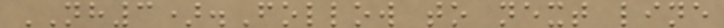NH3).Follow to next line
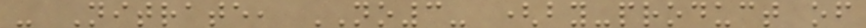- Nitrate, NO3- (by-product of
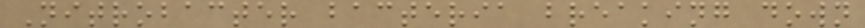Nitrobacter bacteria breaking down
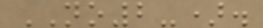NO2-).
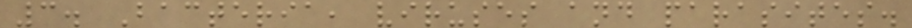3. Bacteria, viruses and parasites.
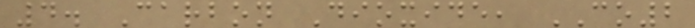4. Carbon Dioxide, CO2
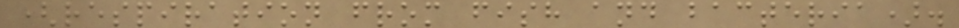(respiration from fish and bacteria).
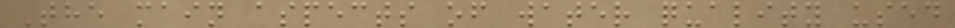The main aspects of water quality used
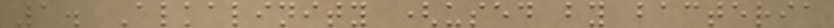1. Alkalinity (used by bacteria
